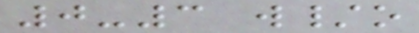0-3 w/o
